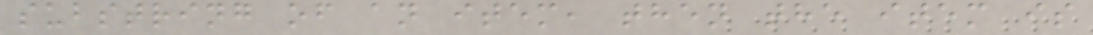substring of an item, then the item is
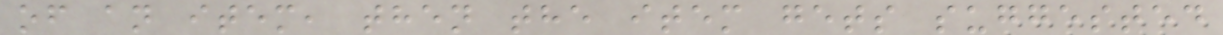of an item, then the item gets suggested
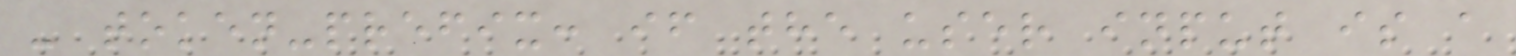- token-prefix: if the user input is a
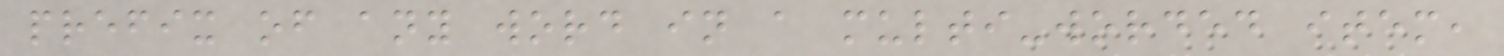prefix of any word in a multi-worded item,
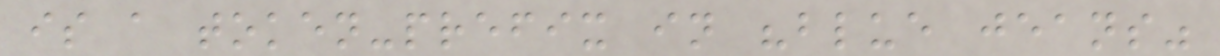is a token-prefix in "blue jeans"
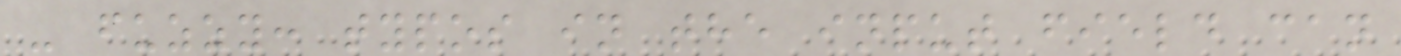- fuzzy: typos in the input field can
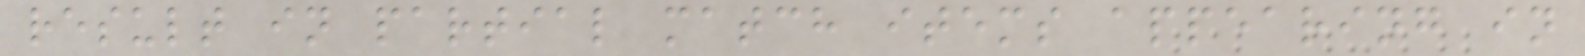result in partial match items appearing in
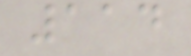114
